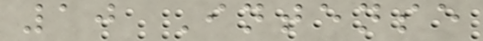10 Intense
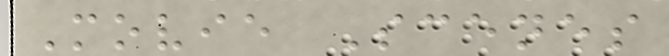Movie Scenes
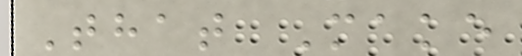That Make
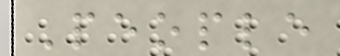People
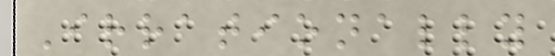Irrationally
